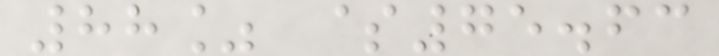88% $75.63
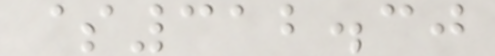$312.30
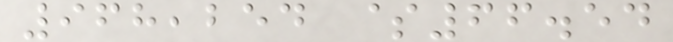968,254 $66.54
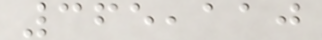365,110
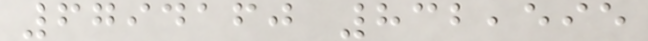6794160 832,595
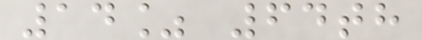14% 64th
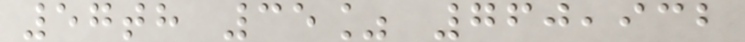57th 35% 760,932
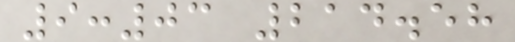9:03 214.58
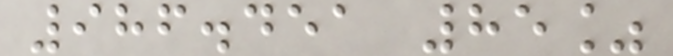986.451 85%
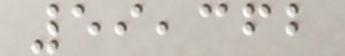59,362
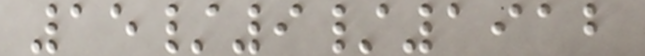15/9/1912
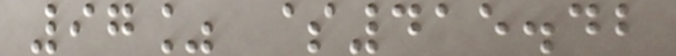97% $415.42
